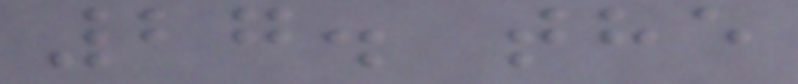27. the
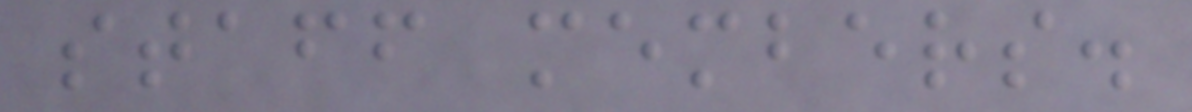staff members.
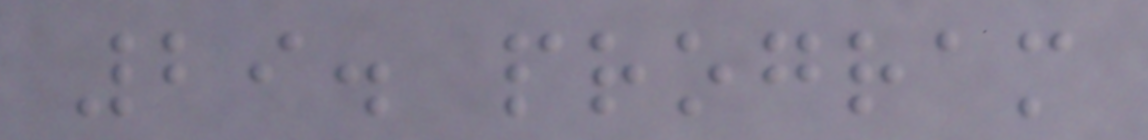29. program
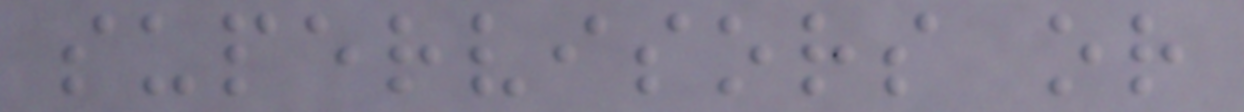supervisors or
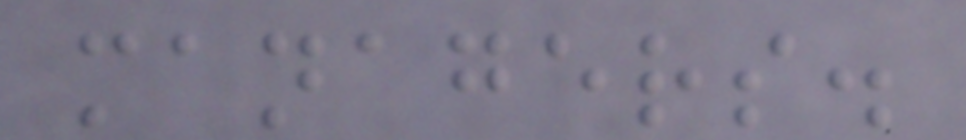managers.
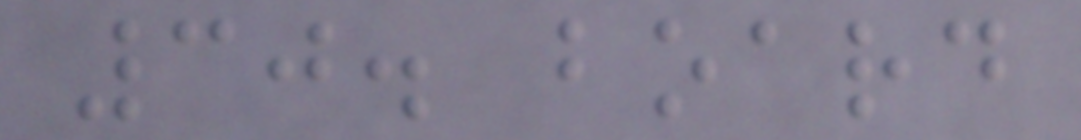30. board
